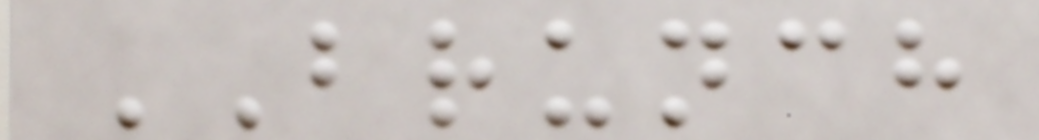BRUNCH
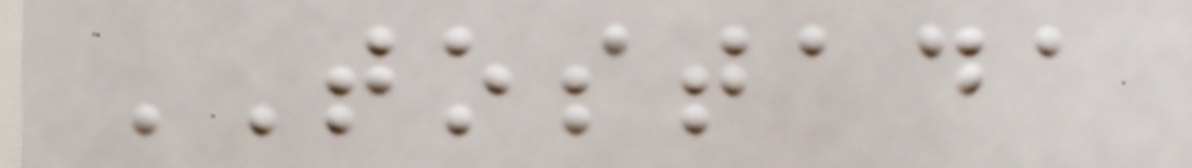TOSTADA
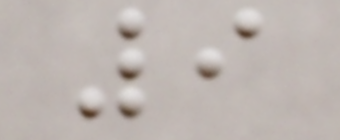9
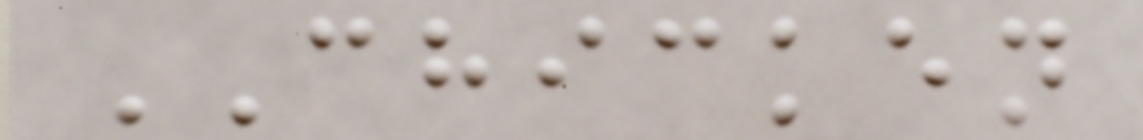CHICKEN
